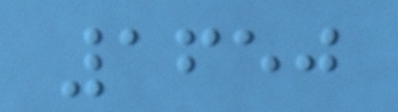1650
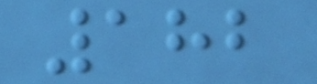182
